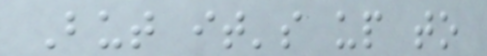But it's up to
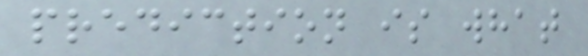prediction is what
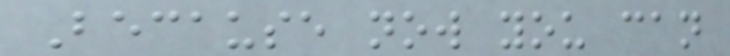Because now you can
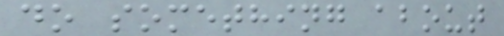do something about
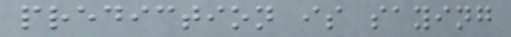prediction is saying
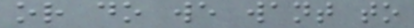or do we want to
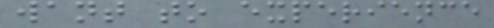want to experience
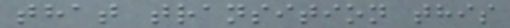that transition this
